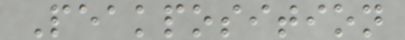Peakposition
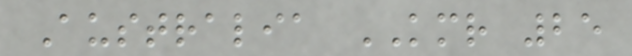Australia KMR 25
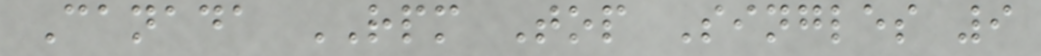Canada RPM Top Singles 9
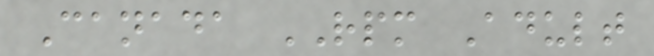Canada RPM Adult
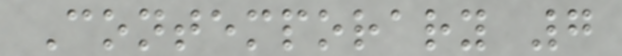Contemporary 7
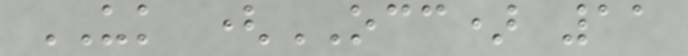UK (OCC) 11
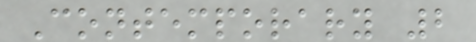Contemporary 2
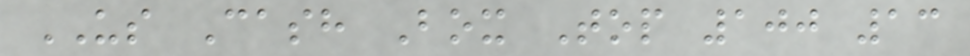US Cash Box Top 100 13
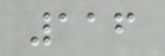116
